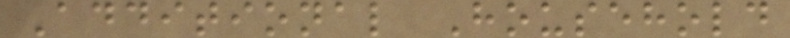Additional Household
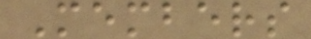Members
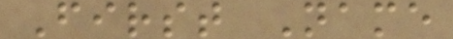First Name
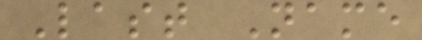Last Name
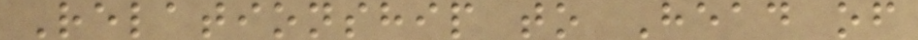Relationship to Head of
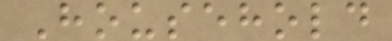Household
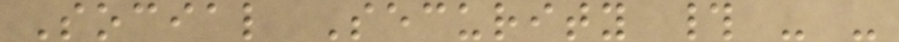Social Security # - -
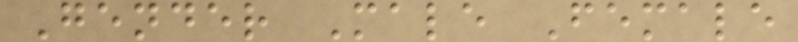Gender Male Female
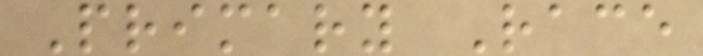Primary Race
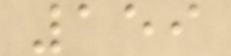159
